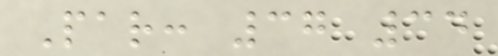Par: 37 34
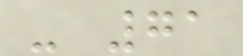- 71
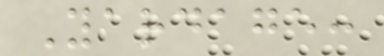Yardage:
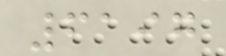6197
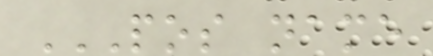POS NAME
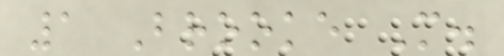1 Brooke M.
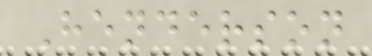Henderson
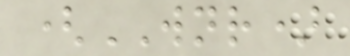(WNR)
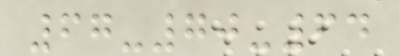67-70-64
